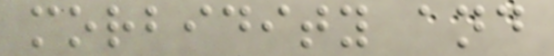morbidity and
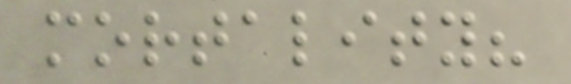mortality?
